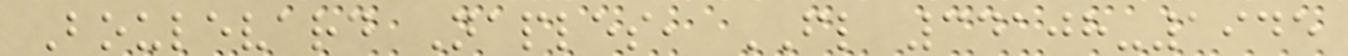Boulevard Naples, FL 34108-1945
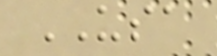USA
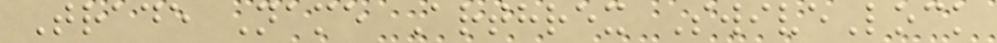Trade Name Arthrex SwiveLock
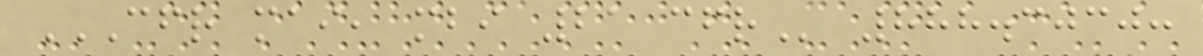CFR MAI, MBI 21 CFR 888.3030:
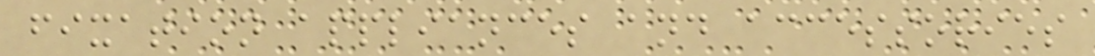fixation appliances and accessories
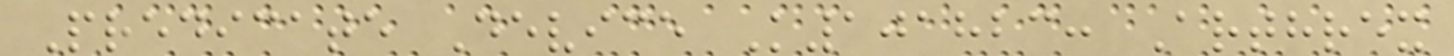Predicate Device K101823: Arthrex
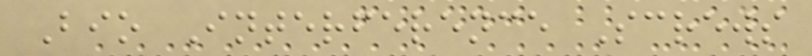Bio Interference Screws
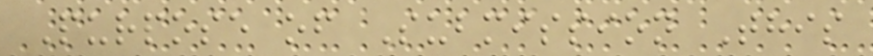Purpose of Submission This
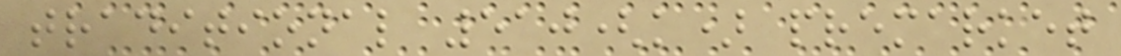traditional 510(k) premarket
